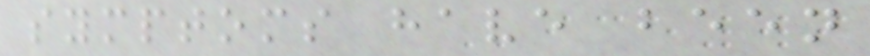symptoms have been
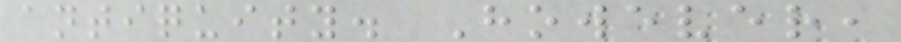antiquity. However,
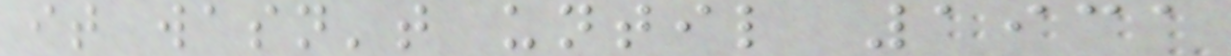it wasn't until 1931
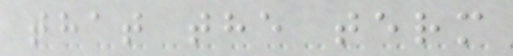that the term
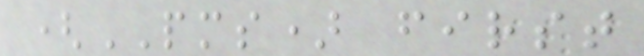(PMS) first
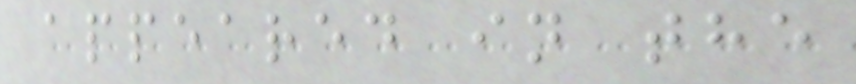appeared in the
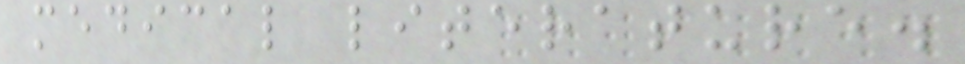medical literature.
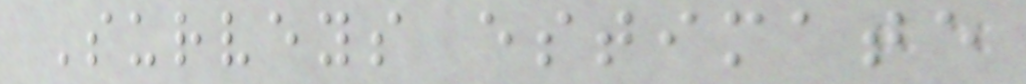Surveys estimate
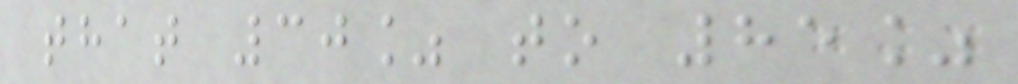that 30% to 85%
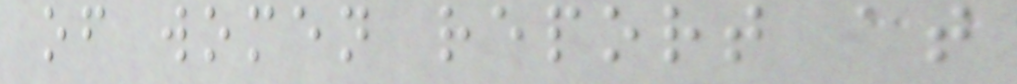of women report at
